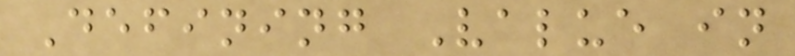Defining Value in
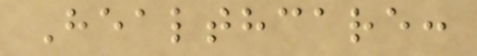Healthcare:
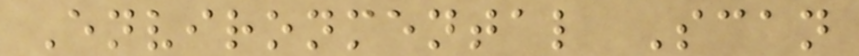Environmental Scan
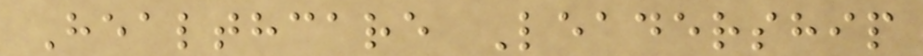Healthcare Leadership
